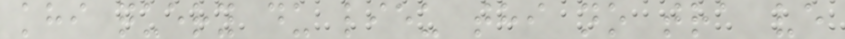khi query du lieu thi no tra ve
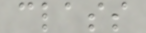class
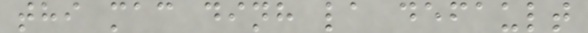thi mac dinh la default
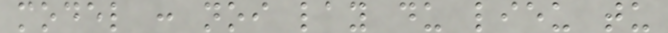model : noi lay du lieu tu
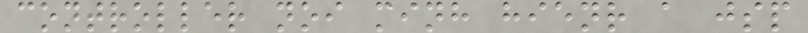controller noi minh hienr a jsp
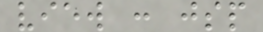view : jsp
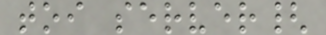toi server{
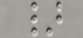}
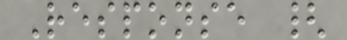Response {
